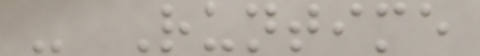- Runtime
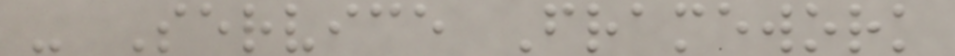- Service Framework
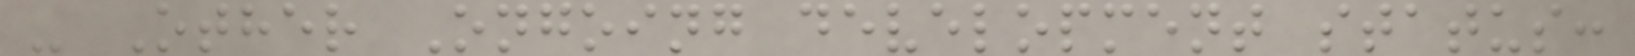- Other Ongoing development status:
